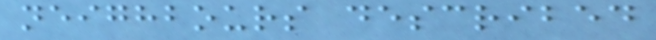neighbours described
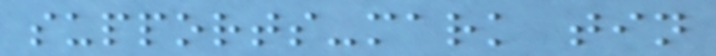supports-mark tin
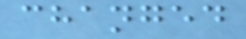changed
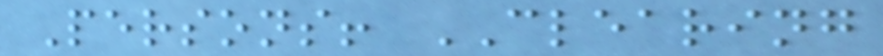Persons! CLEARING
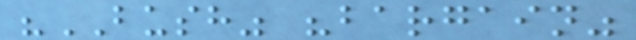"BUSH" "bargain"
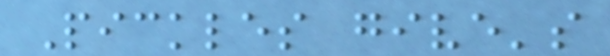Pickles give's
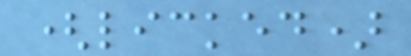(licked)
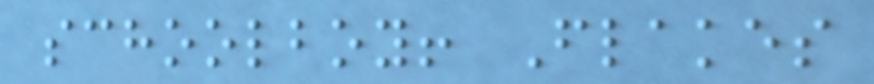schoolboy! Flakes
